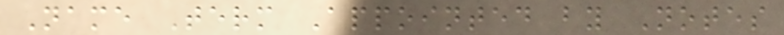Name Term Appointed by Notes
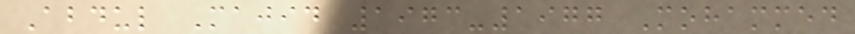Abdul Majid 1973-1977 Mohammed
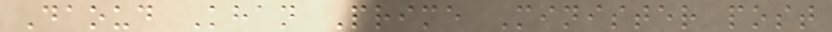Daoud Khan Prime Minister post
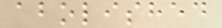abolished
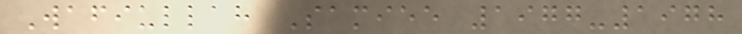Wafiullah Samiee 1977-1978
